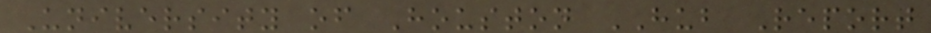University of Houston HUB Report
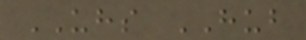UHS HUB
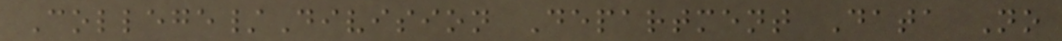College/Division Department Data No
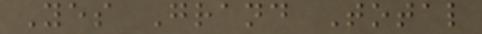Yes Grand Total
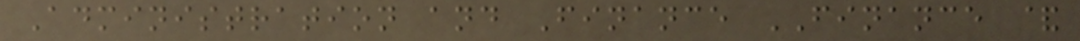Administration and Finance FINANCE &
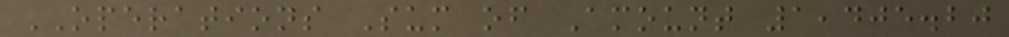OPERATIONS Sum of Amount 1,405.20
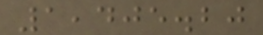1,405.20
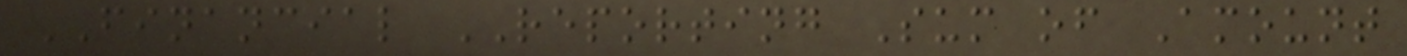FINANCIAL REPORTING Sum of Amount
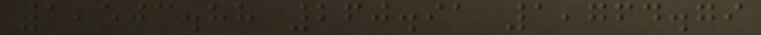1,503.88 260.91 1,764.79
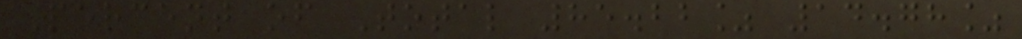Percent of Total 85.22% 14.78%
